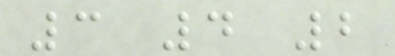3 4 2
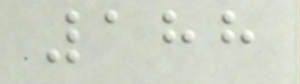188
